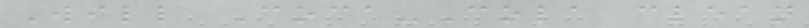Will Coca-Cola clean
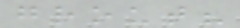grout?
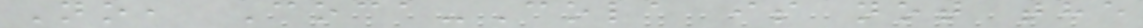No, Coca-Cola is not the
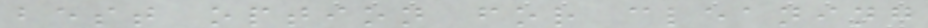best option for cleaning
